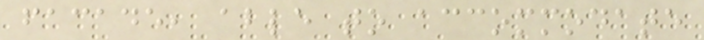facade, able to accommodate
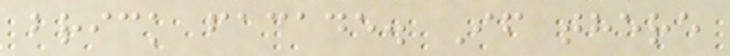brick facade. If there
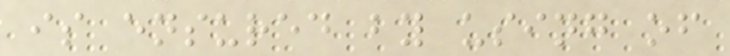is ensured by using of
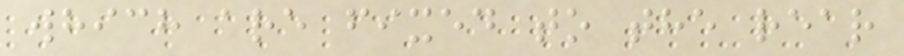which are fixed to the rear
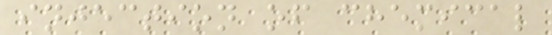injection of chemical
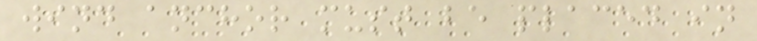wind anchor must be placed in
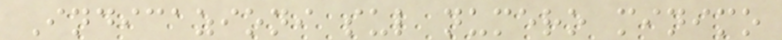Indicazioni sul numero minimo
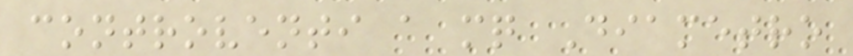controventi a mq Diametro
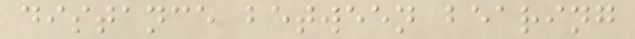distance between bearing
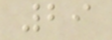29
